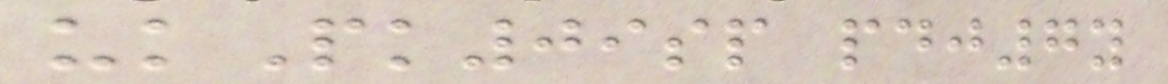ukPk09sp pdj7y
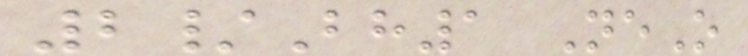2/Bh1 NeO
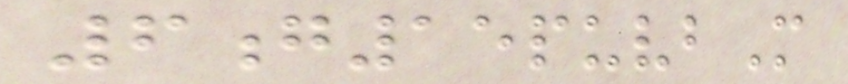6g15puvbM
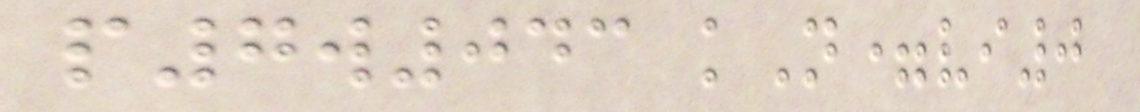p7w043 kN=vi0
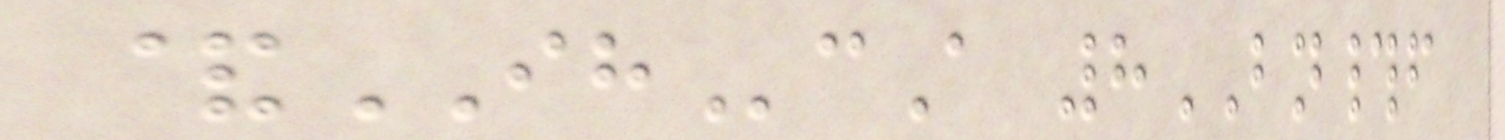&IHcA 8BN#f
